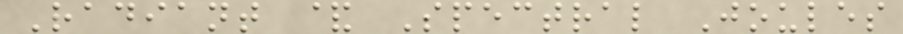Radiant & Spectral Joules
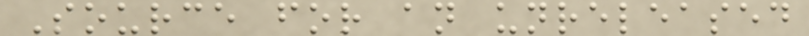Source for an unreleased
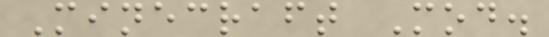Minecraft Mod.
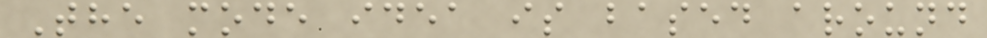The mode idea is based around
